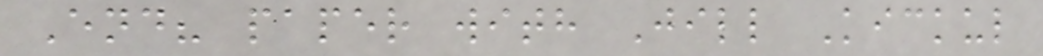End? paper with Jill Kickul
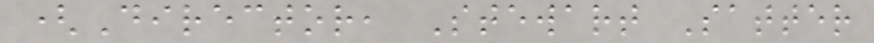(Director, Stewart Satter
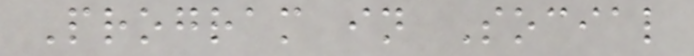Program in Social
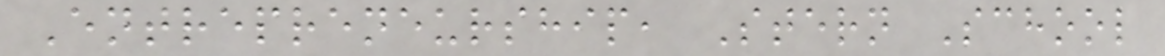Entrepreneurship, Stern School
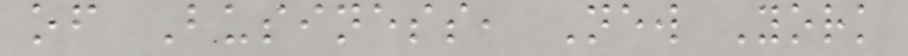of Business, New York
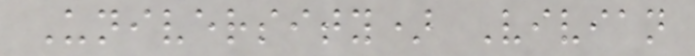University) Vivian
